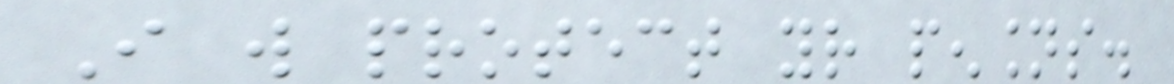I will protect your pensions.
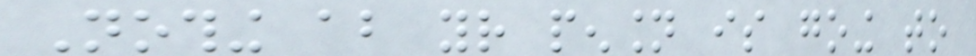Nothing about your pension is going to
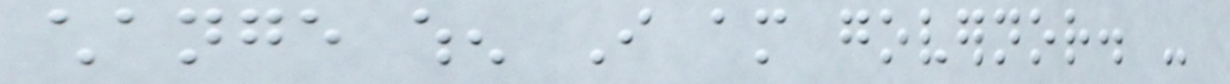change when I am governor. -
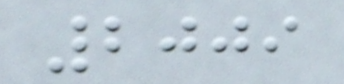2009
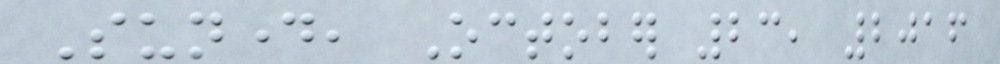Sunday, October 23, 2016
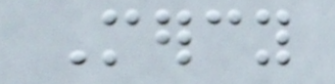Mercy
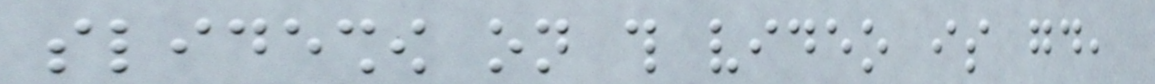slideshow on this video is good,
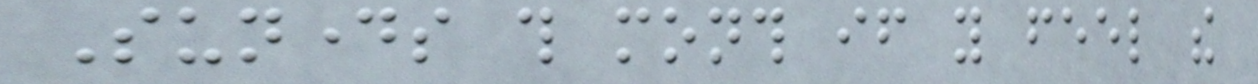Sundays this month if you feel the
